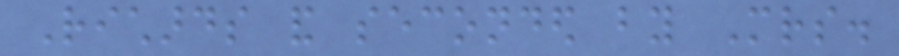Richards and seconded by Mrs.
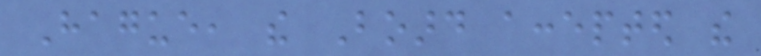Hague, the Board accepted the
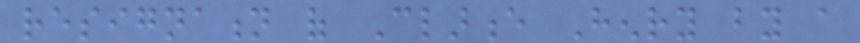resignation of Clarence Henry by a
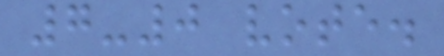7-0 vote.
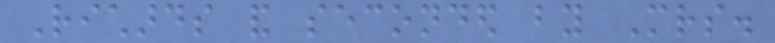Richards and seconded by Mrs.
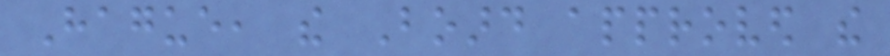Hague, the Board approved the
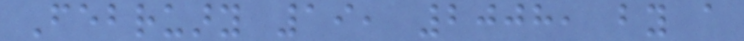February 19, 2008, by a
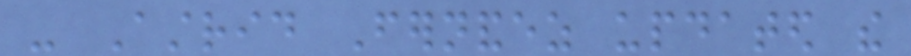- Astrid Fernandez updated the
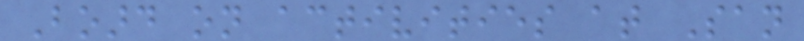Board on activities at San
